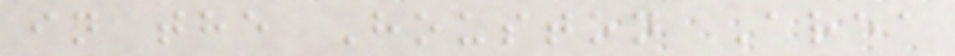in the Houston Area
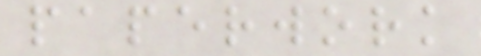paperwork
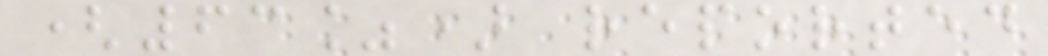(63%) reported
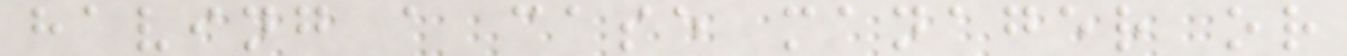having a case manager or
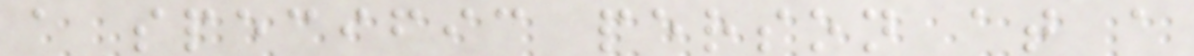a specific person at a
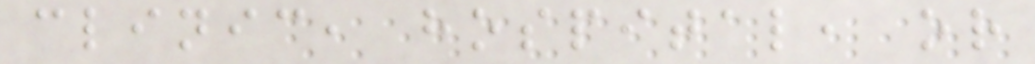clinic, hospital, or
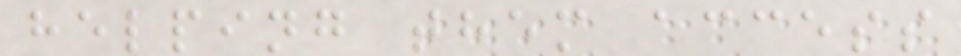helping them access
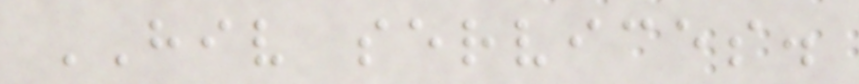HIV services.
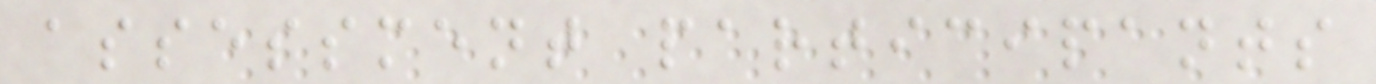assessment participants
